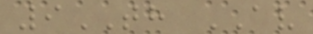9TH AV
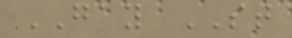GAY ST
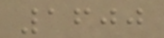1600
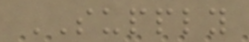SUPPLY
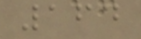164
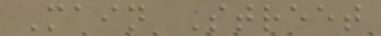Main Street
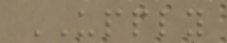UPPLY
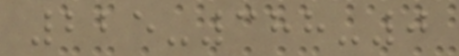225-388-0
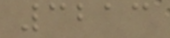3213
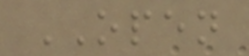OPEN
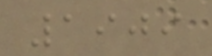1909
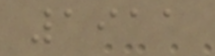1911
